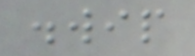.wip
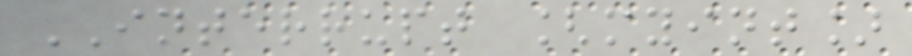INTERRUPT [myint]
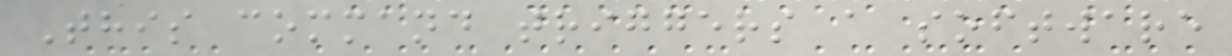This command triggers a software
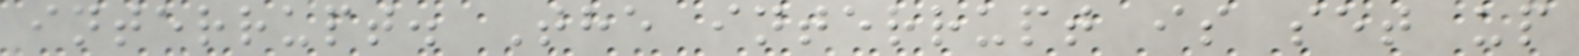interrupt. The interrupt is set up
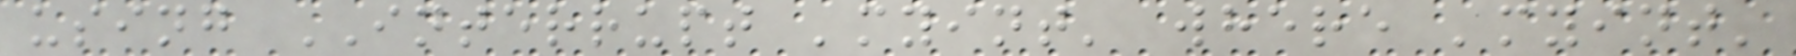using INTERRUPT 'myint' where 'myint'
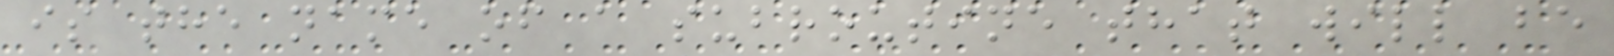is the name of a subroutine that will be
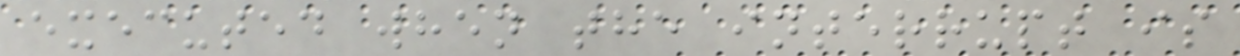executed when the interrupt is
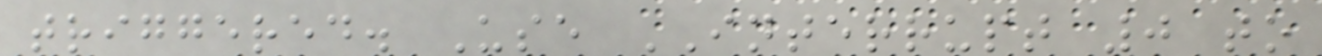triggered. Use INTERRUPT 0 to
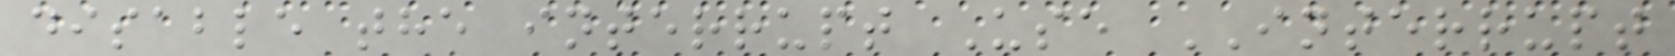disable the interrupt Use INTERRUPT
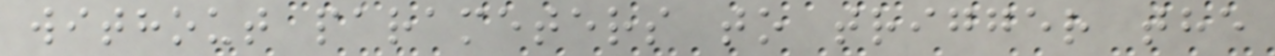without parameters to trigger the
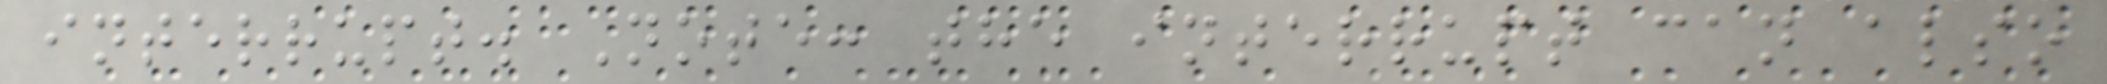interrupt. Note: the interrupt can also
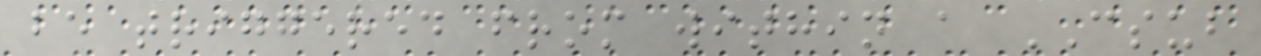be triggered from within a CSUB
